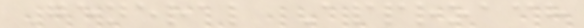General Approach
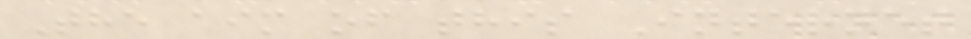The aim of this Internet
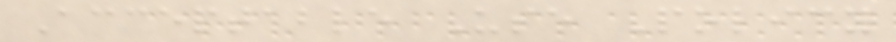Acceptable Use Policy
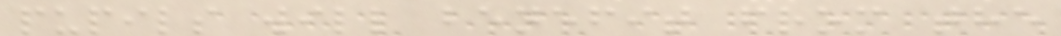pupils will benefit from the
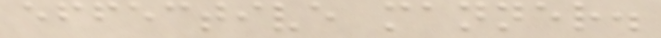effective manner.
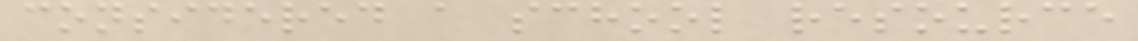considered a school resource
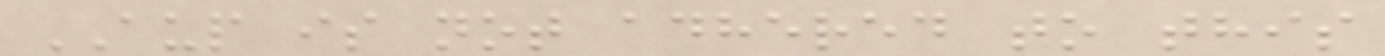AUP is not adhered to this
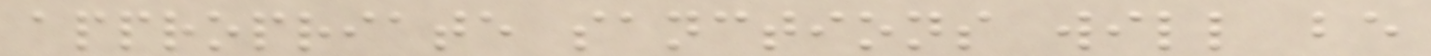appropriate sanctions will be
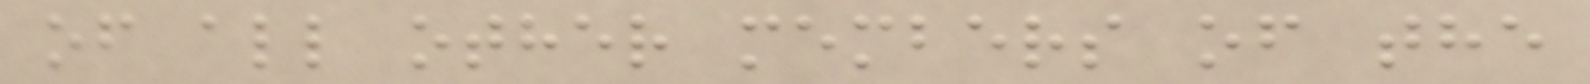of all other members of the
